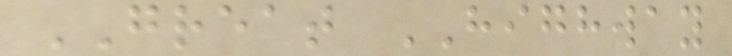GREAT HIGHWAY
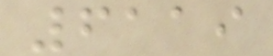6119
